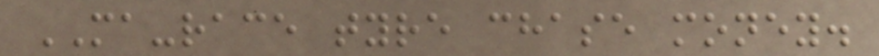MA-race tyre chase money.
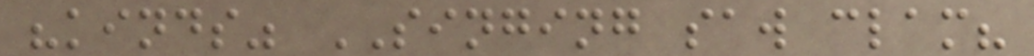"kinds" SINGING saw clam?
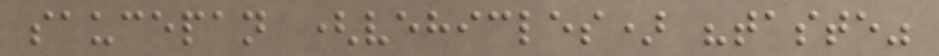saucepan (vehicles) "taste"
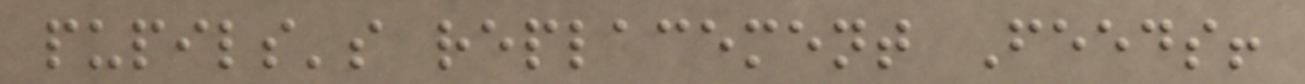pupils's replacement Feeds!
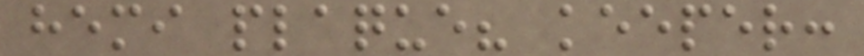hemi plaque? keeper:
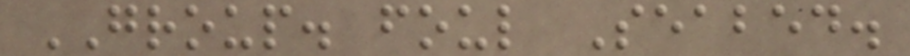GROUP. foul Seabed.
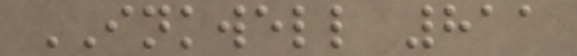INKWELL 811
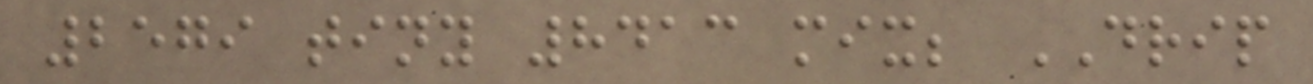2579 tiny 8413 mix; DRIP
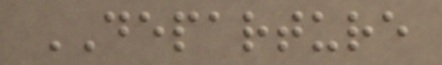DEPARTURE
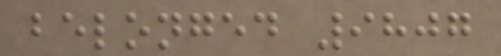belonged 9807
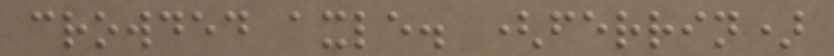crowded axle. (ferrin)
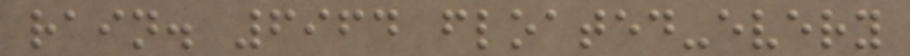rain. 6964 floated-every
